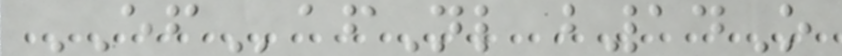EFafNl b14O
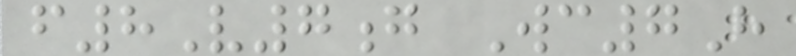f8V7g Wc7H
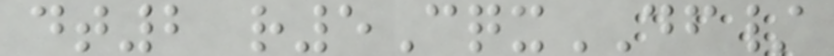dt2 r5CqxDF/
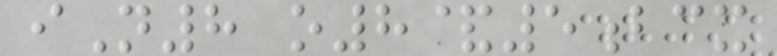iN8 o8&5bcx
